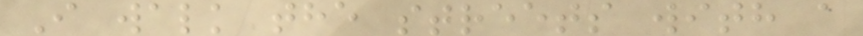I walk the streets with a
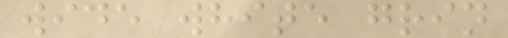wide white grin
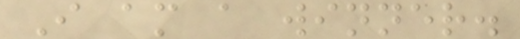I am a winner.
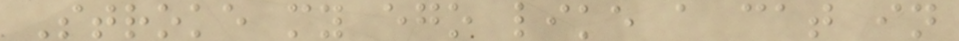Stroke my ego like a cat in
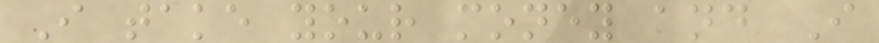I take your money and I
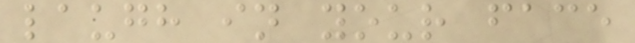laugh in your face
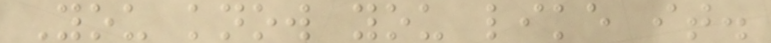You know you like it.
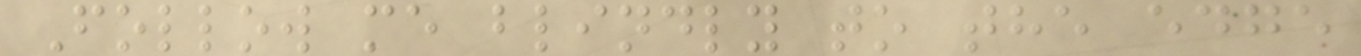Follow me blindly to the edge
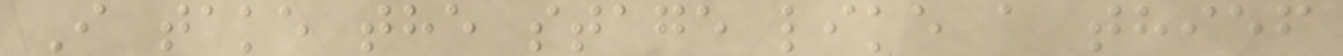I take the stage like a thief
